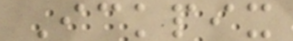Ickpix
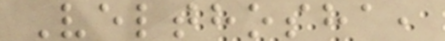Velthosha,
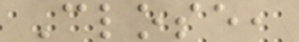Close,
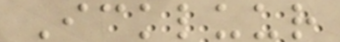Ickluur
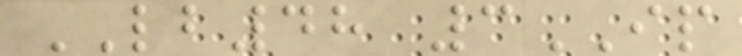LB48 3IP
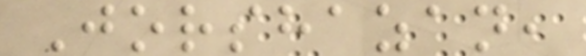Jorshazan,
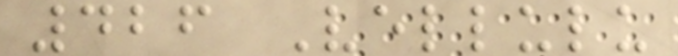426 Vellulu
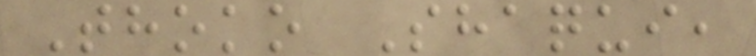Thoko Shaqui,
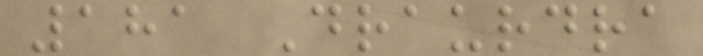181 Draurdra
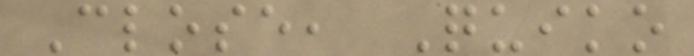Close, Quiko
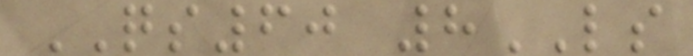QS60 8LS
